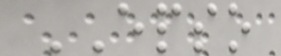EPSO
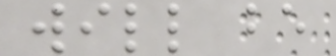will be
